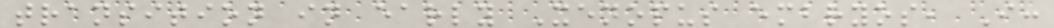transition in early Xenopus embryos, I:
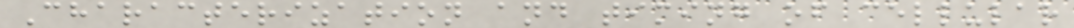Characterization and timing of cellular
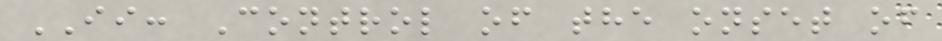II: Control of the onset of
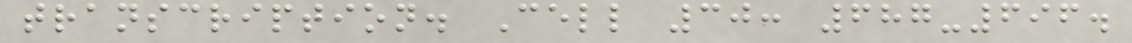transcription. Cell 30: 687-696.
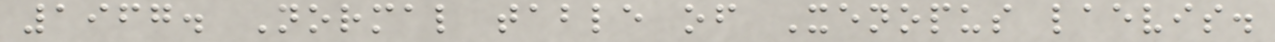1967. Normal table of Xenopus laevis.
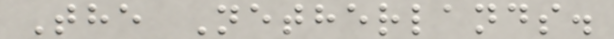The Netherlands.
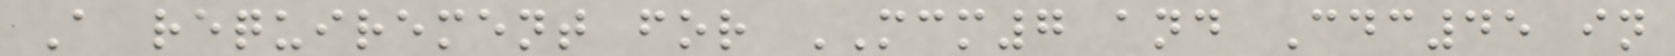A requirement for MCM7 and Cdc45 in
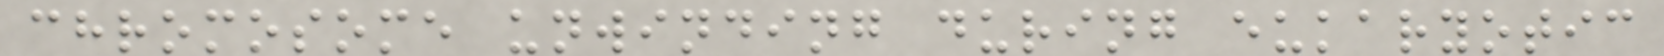chromosome unwinding during eukaryotic
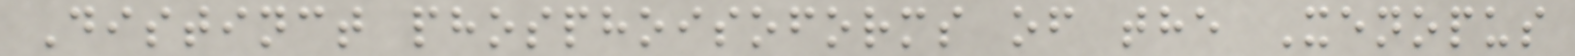Distinct phosphoisoforms of the Xenopus
